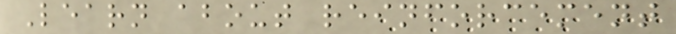Learn about reinforcement
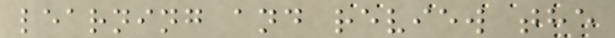learning and review the
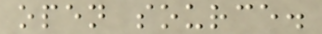open source.
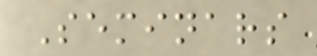Seminars
